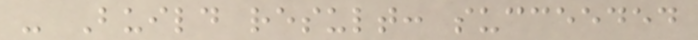- Build result: succeeded
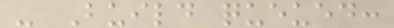- Build queued:
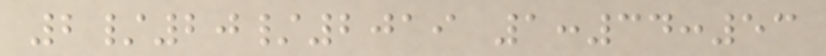2/20/2019 1:34:53
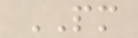PM
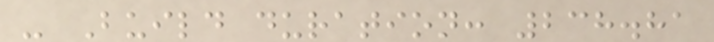- Build duration: 238.81
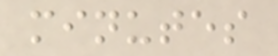minutes
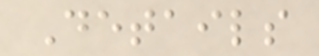Details
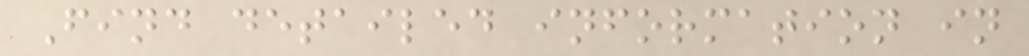Find detailed information in
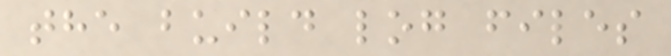the build log files
